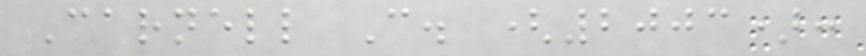Carnell C. (2003):
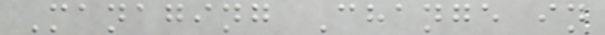Managing Change in
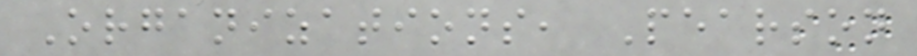Organizations, Pearson
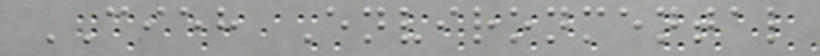CIEH Environmental
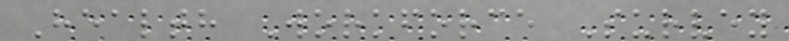Health Workforce Survey
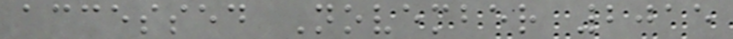accessed November 2015
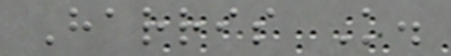Harris K.
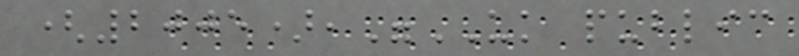(2005),"UK public
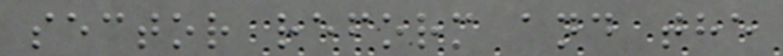sector reform and the
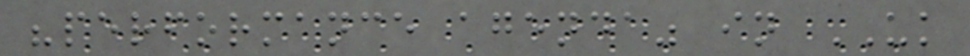"performance agenda" in UK
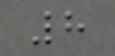8
